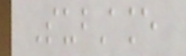Substance
